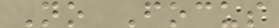No Focus
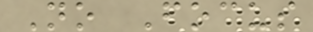No Focus
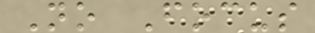No Focus
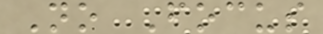No Focus
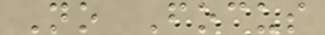No Focus
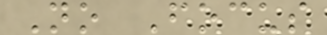No Focus
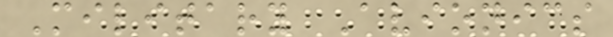Military Avionics
